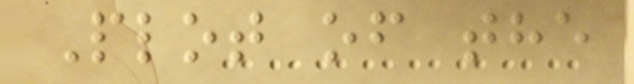Plot of the
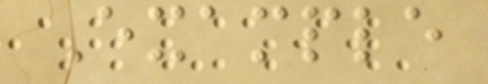Example
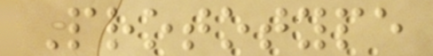Prototype
